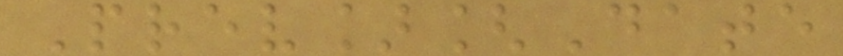Prev][Date
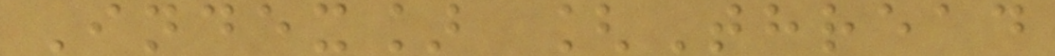Index] [Thread
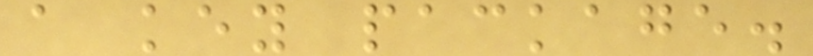a key package.
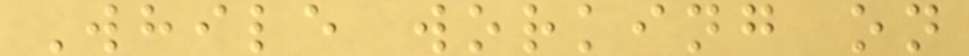While working on
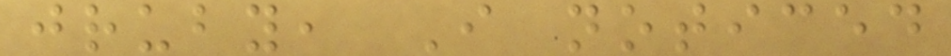jruby, I noticed
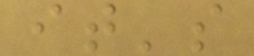it's
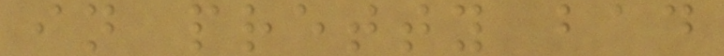in pretty bad
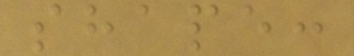shape:
